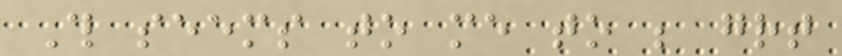This seems to me to be great
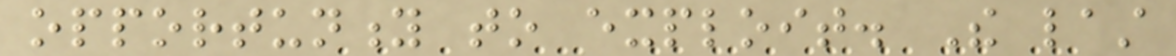opportunity to exploit. The last
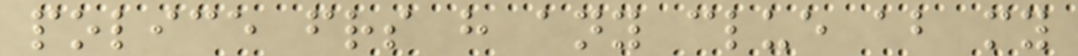police friends have any clue about my
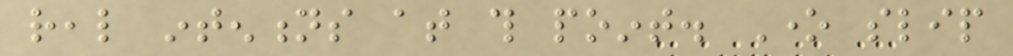real intentions at this point. One slip
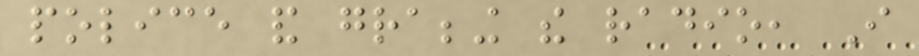police and grabbing the radio, I
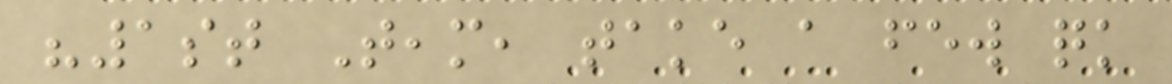"1st Team, take a few quick
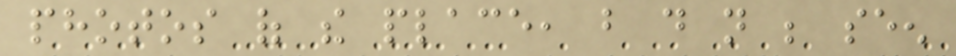photos of the place, but do not be seen
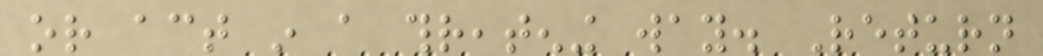or act in a threatening way. Return
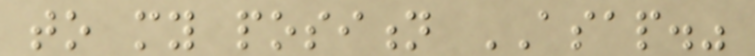to my position ASAP."
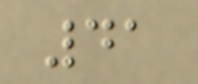41
